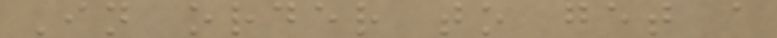In order to get a
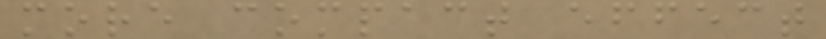more compact effect
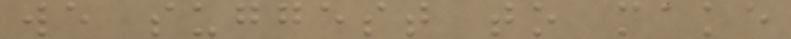we suggest to make
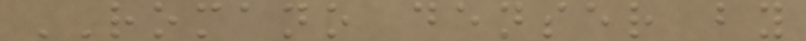ROMANO denser by
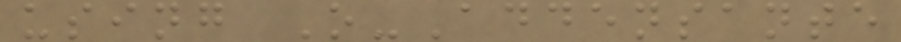using O-Addensante
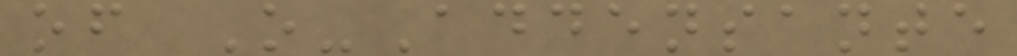of O-Addensante
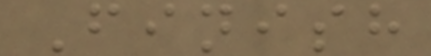Finish
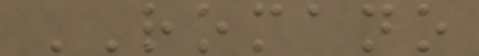ROMANO
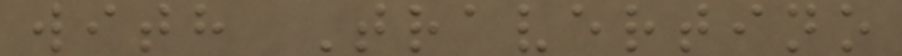with Travertino
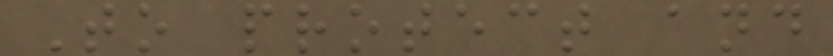To protect and
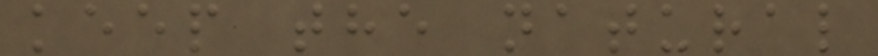keep the natural
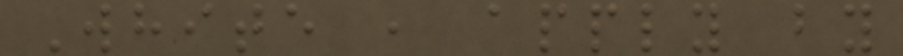White , apply by
